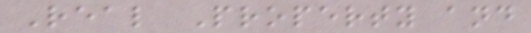Real Property and
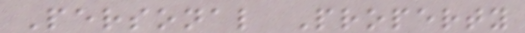Personal Property
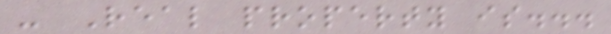- Real property is...
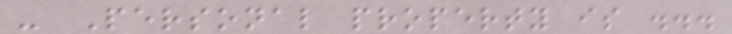- Personal property is ...
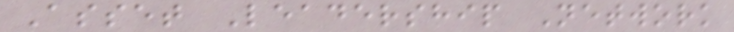Asset Leadership Network
